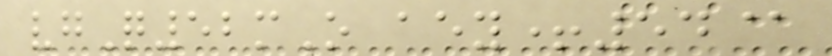vgQ52mO aey+54@
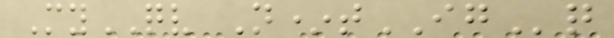MyQV N*tIGq
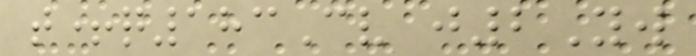t+q183Cv j2Yw
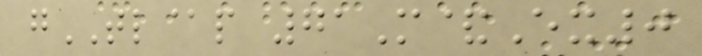gTL@p 71M&Ex0
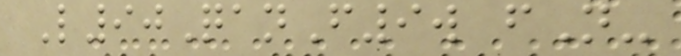L90QanF9w fN-
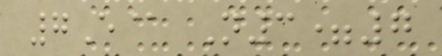7E@ N3=7
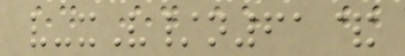v-xV/n61&
